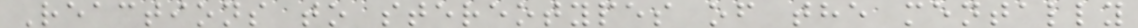Reactions to stereotypes of the mentally
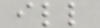ill
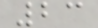23
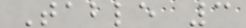Table 3
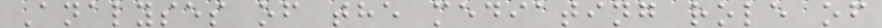Analyses of the mediating role of
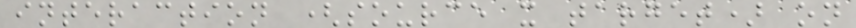interaction (source x target) on
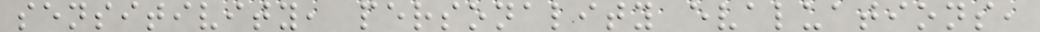sensitivity, personality evaluations,
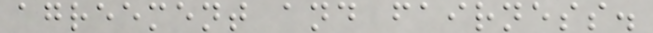agreement and fairness.
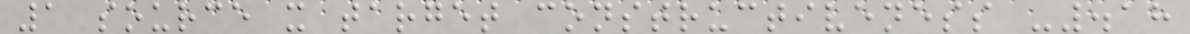1 source x target constructiveness -.18
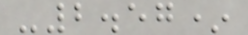-2.57*
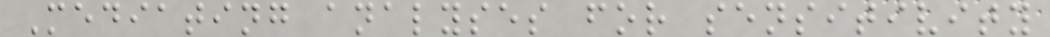Mediating analyses for sensitivity
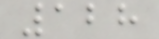128
